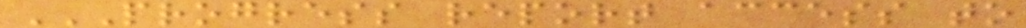PROGRESS REPORT ACCESS TO
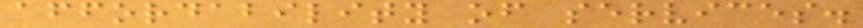affordability of services.
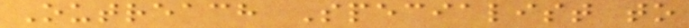Outreach Specialist to
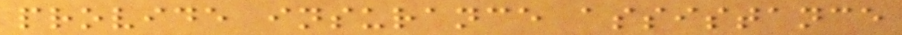provide insurance assistance
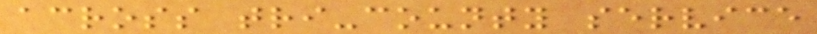across tri-county service
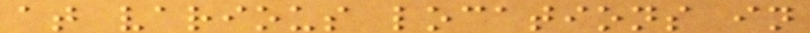at various locations in
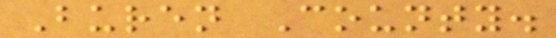Buren County.
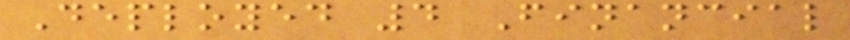Deployed 4 Financial
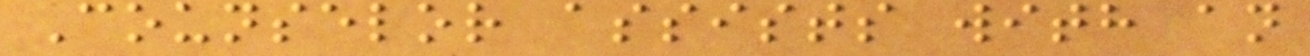Counselor assists with an
